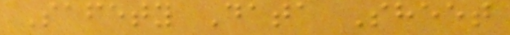Safety Data Sheet
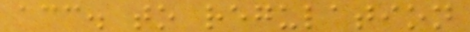acc. to regulation
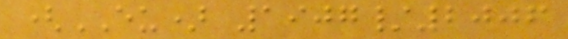(EU) 1907/2006
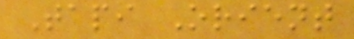Tapi Orient
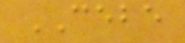CEBE
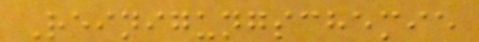Reinigungschemie
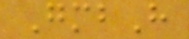GmbH
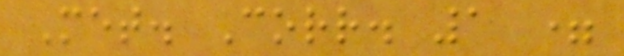Met. Corr. 1 =
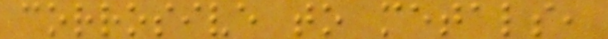corrosive to metals,
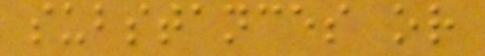substances or
